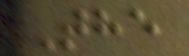The
